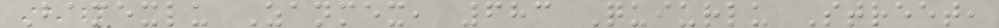Bamexlu Zanmex, 683 Quiurlu Street,
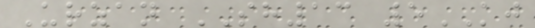Urzan SH13 5KJ
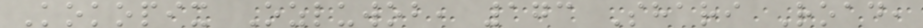Kokopix Ozluwob, 173 Shari Road,
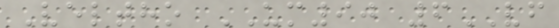Veltho UM90 6VF
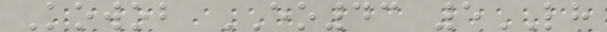Kowob EO43 5LH
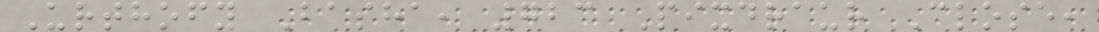Urthofy Basha, 723 Pixdraur Close,
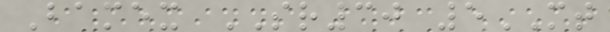Bamex SR30 5MT
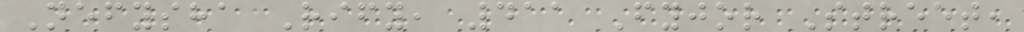Nefysha Rify, 411 Fyjor Street,
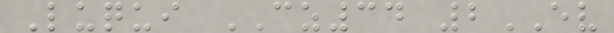Luqui CZ34 2EV
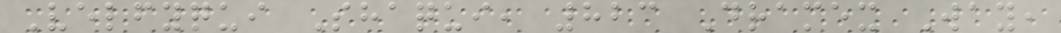Velfyqui Shaqui, 823 Dramex Way,
